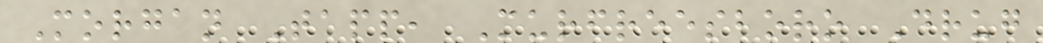Morgan Tapp, Murfreesboro Drug
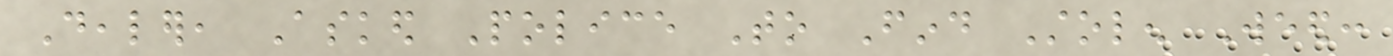Dealer, Asked Police To Find Stolen Weed:
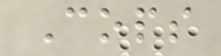Cops
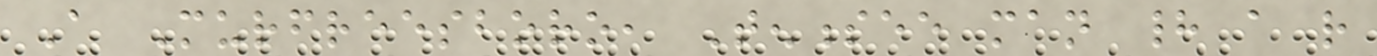A Murfreesboro, Tennessee man had a rather
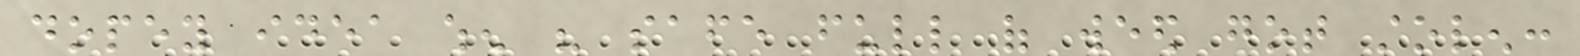dopey idea when his safe full of weed got stolen:
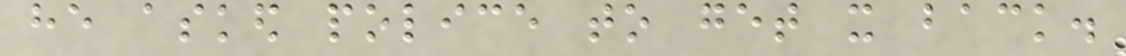he asked police to get it back.
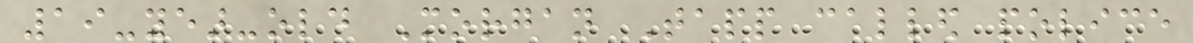19-year-old Morgan Tapp called police
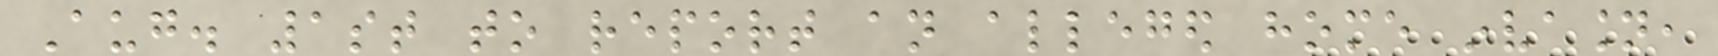Aug. 1st to report an alleged home invasion,
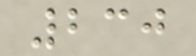230
